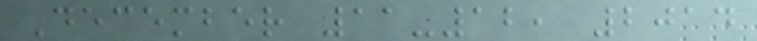December 11-12, 2014
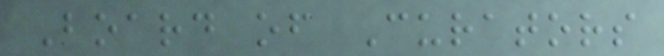Board of Curators
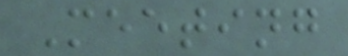Meeting
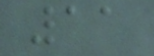11
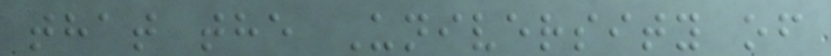that the University of
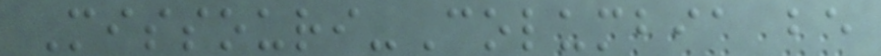Missouri-Columbia be
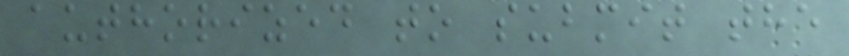authorized to submit the
